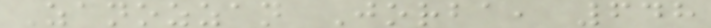Zanozzan Jorba, 648
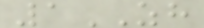1ZH
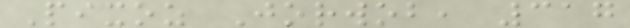Pixoz Jorwob, 317
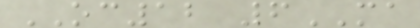OC12 6MA
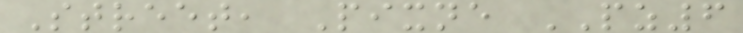Street, Pixne PZ6
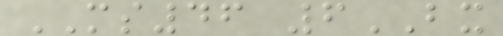MS46 6BX
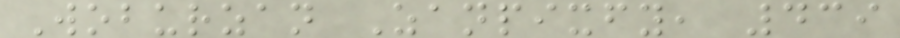Woburzan Zanpixfy, 439
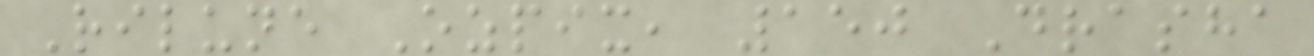Rilune Ozpix, 150 Drasha
